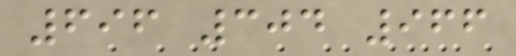696 304 966
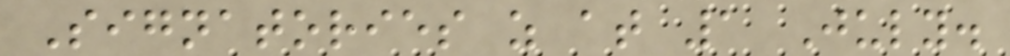Signatories as at 1 July.
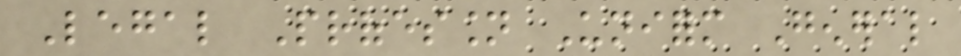Legal Profession Uniform General
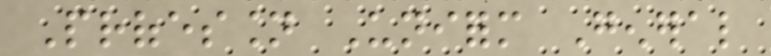Profession Uniform General
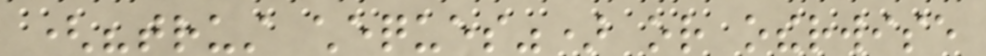("trust cheques") or otherwise
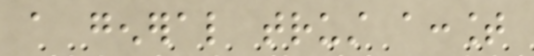a general trust account
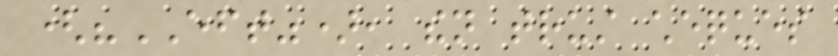("EFT"), then trust cheques
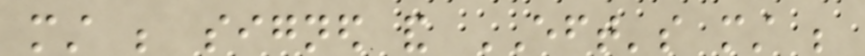must be signed and EFT's must be
